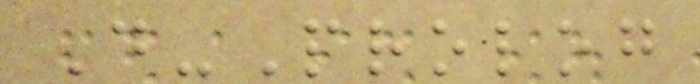D-Prolog
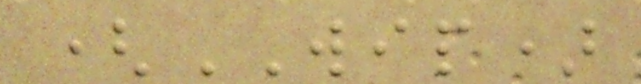(WIP)
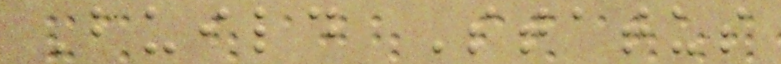Build Status
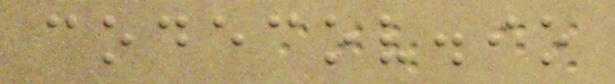codecov.io
